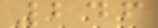246
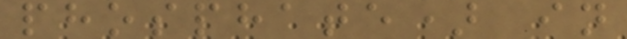phosphate) in
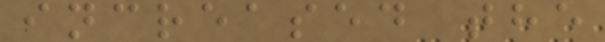increased the
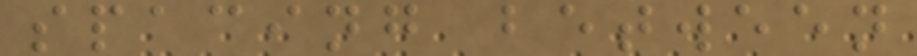spacing between
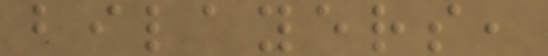bilayers,
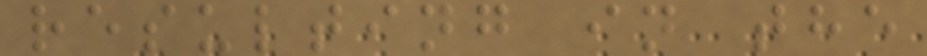resulting in the
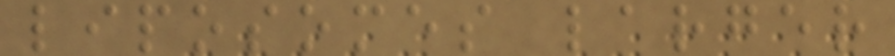liposomes larger
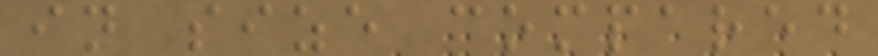in size compared
